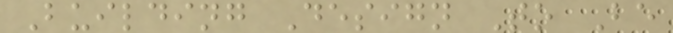Building Design To Be
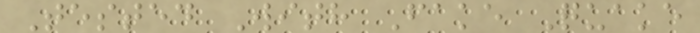Tested With Fake Quake
